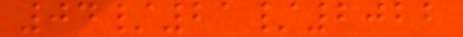04/21/2022
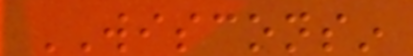WISCONSIN
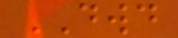DWD
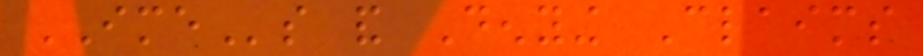IMEs and Denying Claims
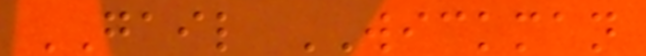GAIL WICKMAN
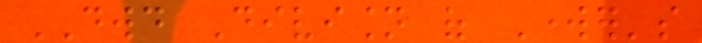DWD Division of Worker's
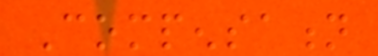Compensation
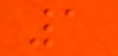1
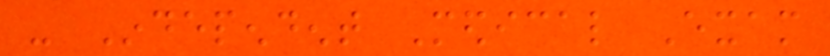- Independent Medical Exam
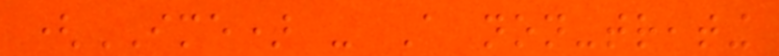(IME) - A non-treating
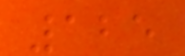125
